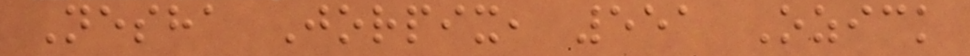Nesha Jorpix, 551 Ozick
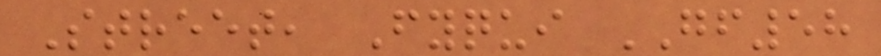Street, Fyqui GF58
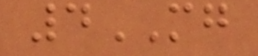4MG
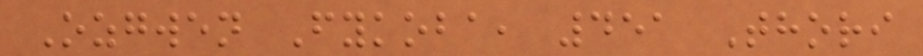Ozgwen Fykoba, 451 Thori
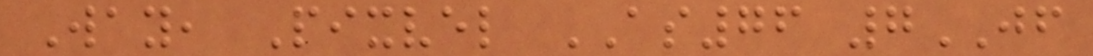Way, Pixvel AS76 7JF
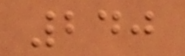240
